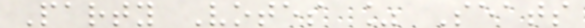Party Votes % Seats
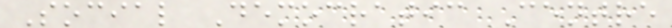Social Democratic Centre
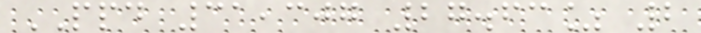PPD 31,307 27.63% 2
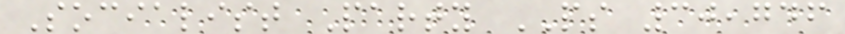Socialist Party PS 30,746
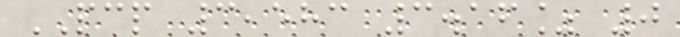PCP 3,583 3.16% 0
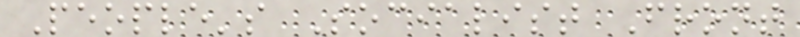People's Socialist Front
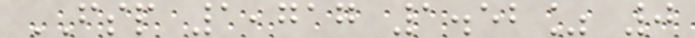FSP 1,717 1.52% 0
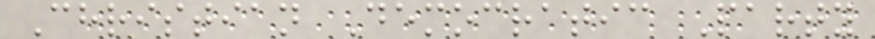Christian Democratic Party
